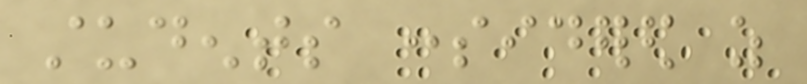students considered as
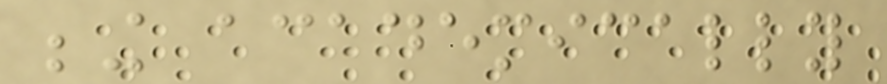being academically
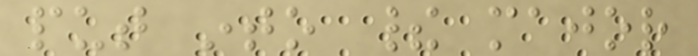put into their major
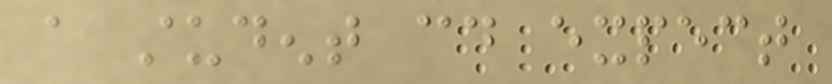a student could expect
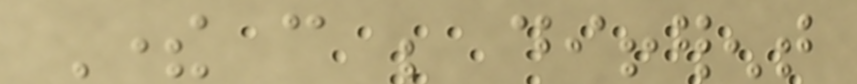There can be different
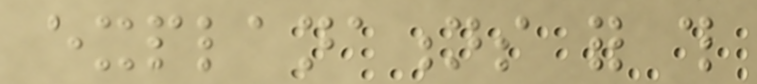explanations for this
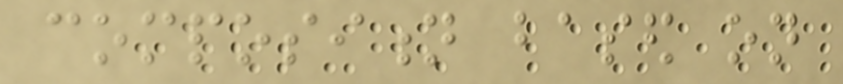composition based on
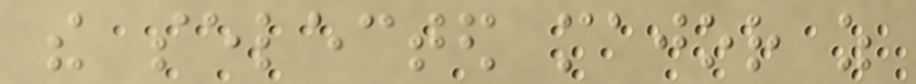the selected major as
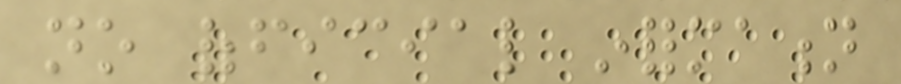no official information
